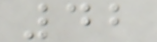42
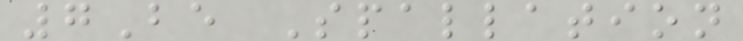7Be Spallation
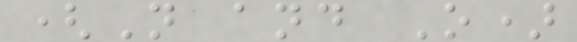(N and O)
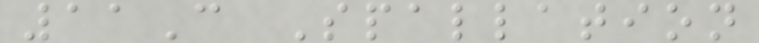11C Spallation
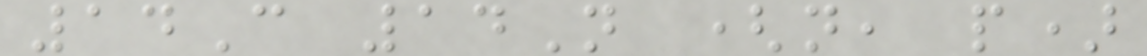14C 14N (n, p)
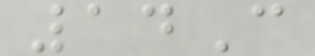14C
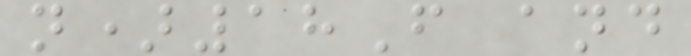n)18F and
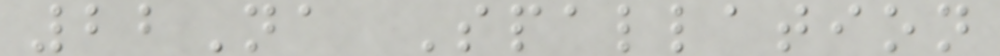22Na Spallation
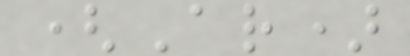(Ar)
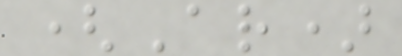(Ar)
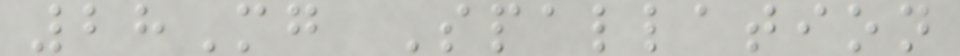28Mg Spallation
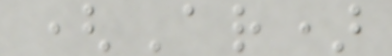(Ar)
